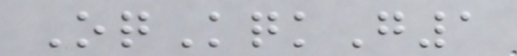OqKqkG1
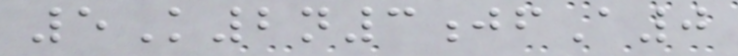5K2n3jfA0
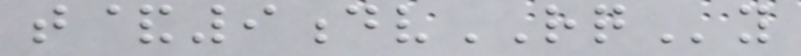t&9dvRQy
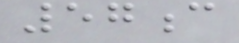57c
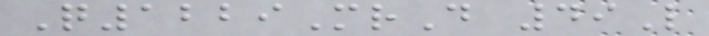Q1229MrD 49L
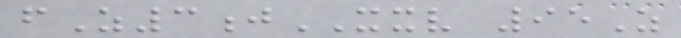fZ3jXXV 95Z
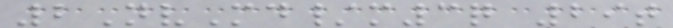2NvMd/m3q 29t
